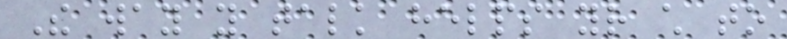The way you talk helps your child to
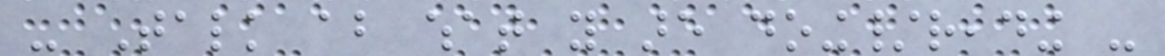- Talk about what you are doing/reading -
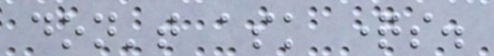don't ask questions.
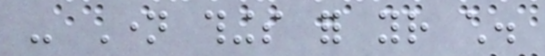- Name things for your child.
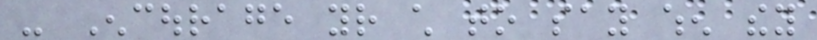- Encourage your child to say when they
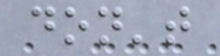don't
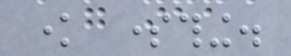know something.
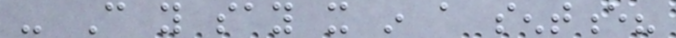- Can you say it in a sentence?
